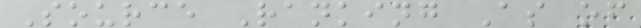Source Ranking As of
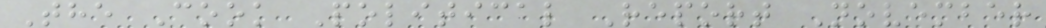The Cook Political Report November
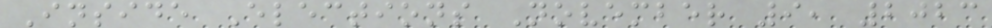Inside Elections November 9, 2023
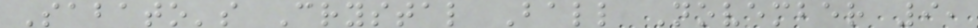Sabato's Crystal Ball November 9,
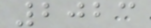2023
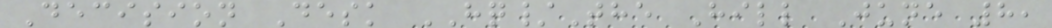Decision Desk HQ/The Hill June 8,
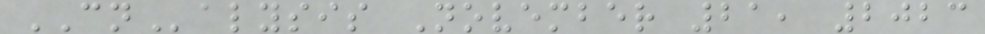CNalysis November 21, 2023
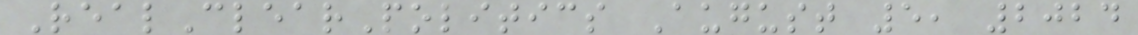RealClearPolitics August 5, 2024
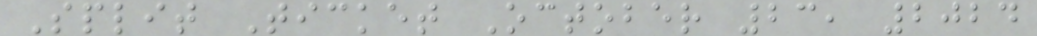Split Ticket October 23, 2024
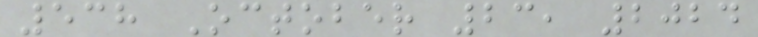538 October 23, 2024
